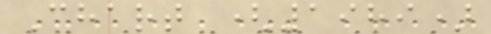Chart (1989)
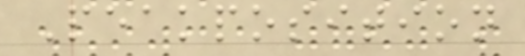Peakposition
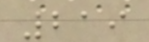219
